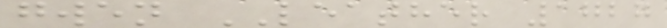gwen LEATHER 1727
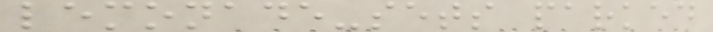lemonade-sets parked
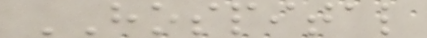HOSPITAL
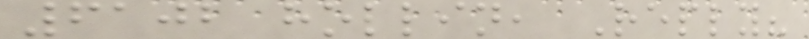6102 hollin, Reply?
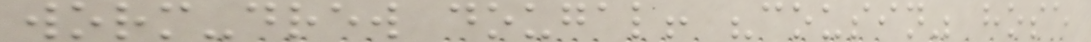worm-drew dougal! "cousin" hose
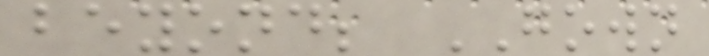beyond; GOWN
